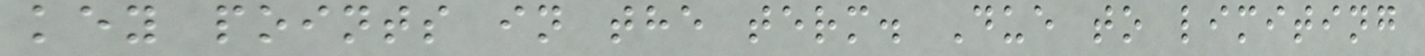key points in the term. Due to limiting
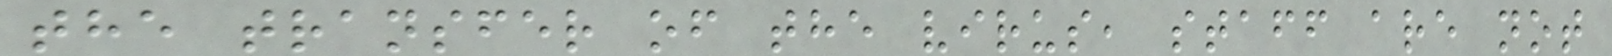the transfer of the virus, staff are not
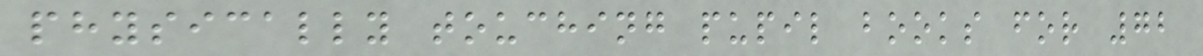physically touching pupil books for 72
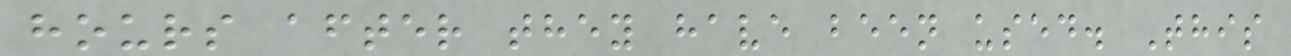hours after they have been used. This
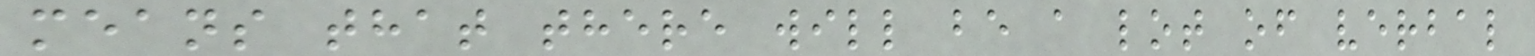means that there will be a lot of verbal
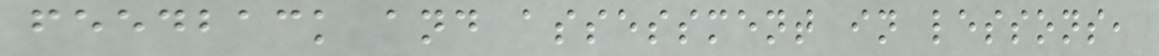feedback and assessment in lessons,
